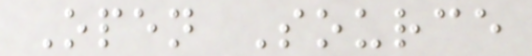Open Source
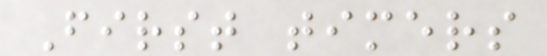First timers
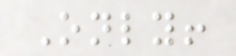Only!
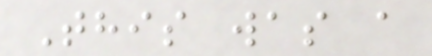This was a
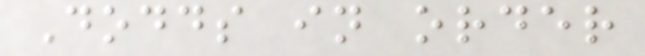Dodds in order
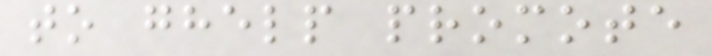to ghelp promote
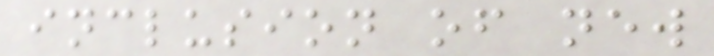inclusion of new
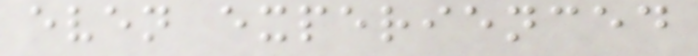even experienced
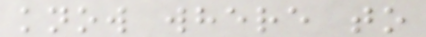know where to
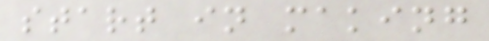start in making
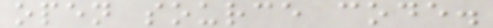open source code.
